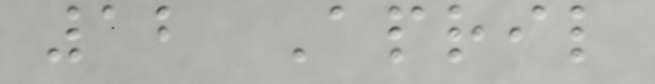12 April
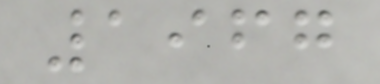1967
